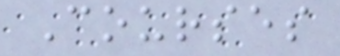Courses
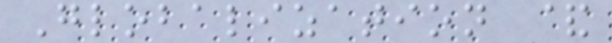Globalization &
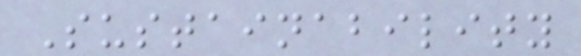Sustainability
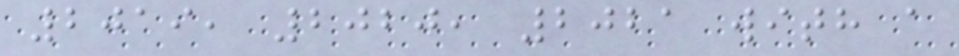2019, 2020, 2021 with a
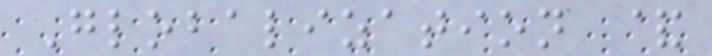Globalization &
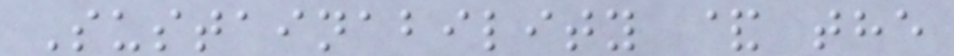Sustainability & the
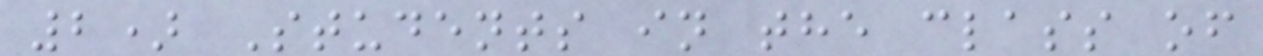2) Students in the class of
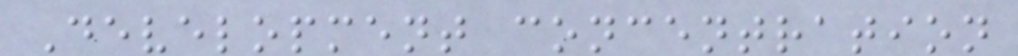Development concentration
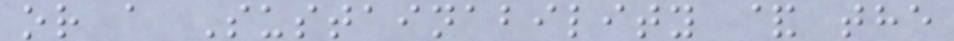or a Sustainability & the
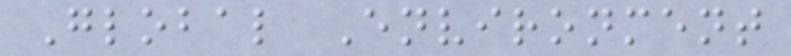Global Environment
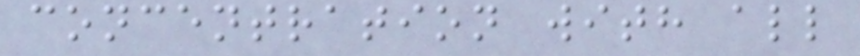concentration with all
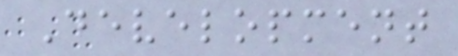Development
